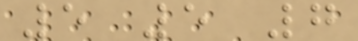5 5 7
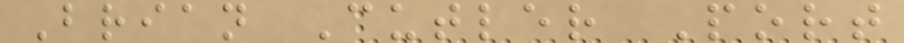Brian Cutler Port
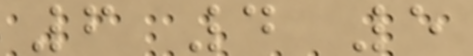6 4 5
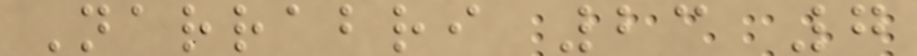Narrabri 23 7
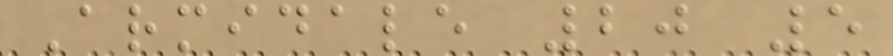Armidale 20 5
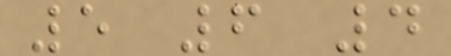5 6 4
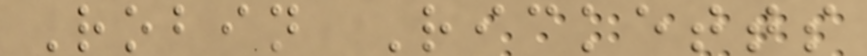Robin Ricketts
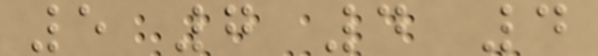5 7 4 4
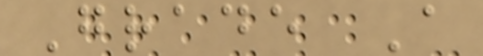Grade A
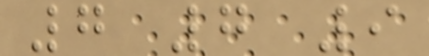7 7 9
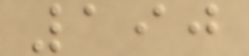190
